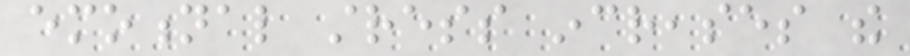emotional stress increases the
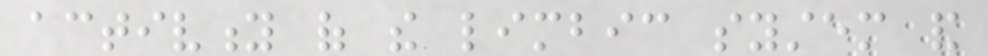activity of the limbic system and
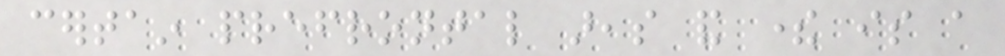certain prefrontal areas and there is a
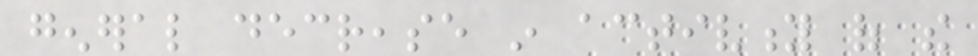general decrease in activity of the
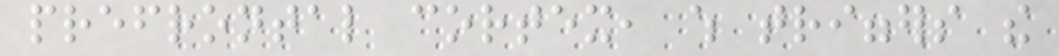prefrontal cortex, which triggers the
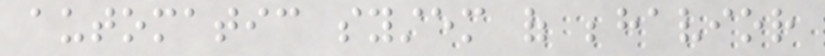automatic system of behavior
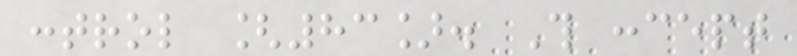control [83]. This concept
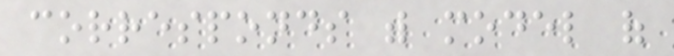corresponds with model of
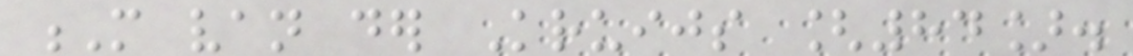M van der Kruijs [84].
